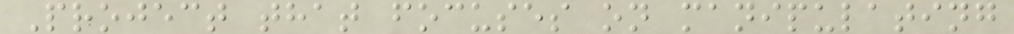Project that focuses on manipulating
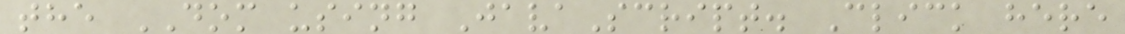the DOM using JavaScript. Click here
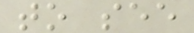to see
